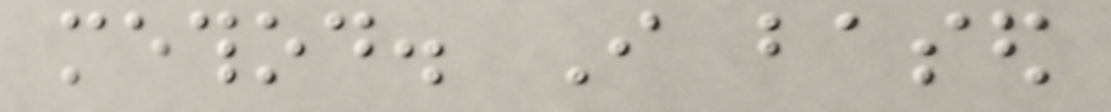method. I based
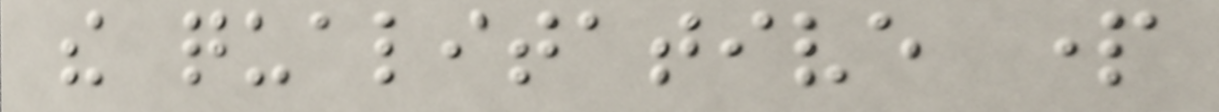the qualitative part
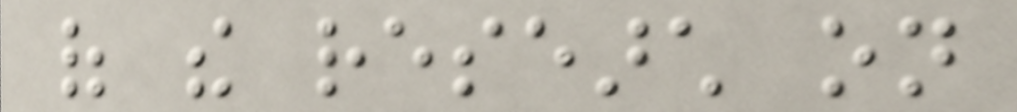of the research on
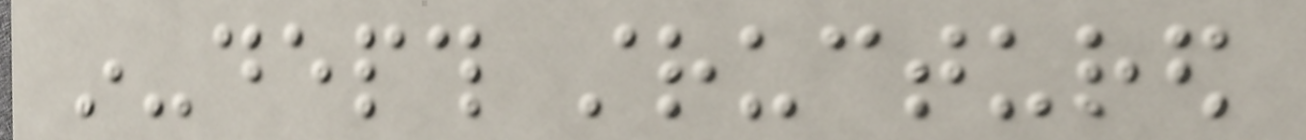in-depth structured
